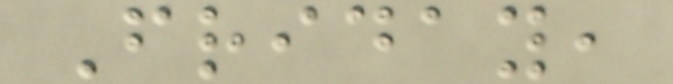Friday,
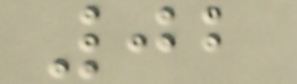02
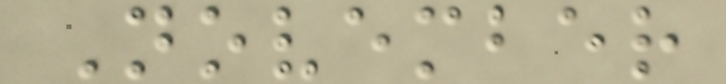November
